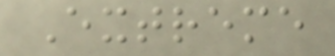Extreme
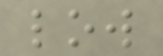low
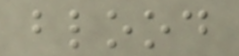blood
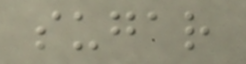sugar
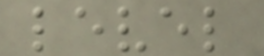level
